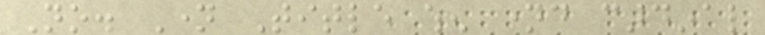No. Name Title when named cardinal
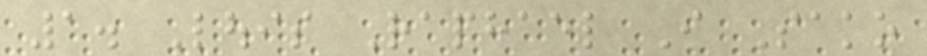1. Louis Raphael I Sako
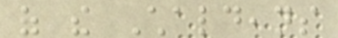of the Chaldeans
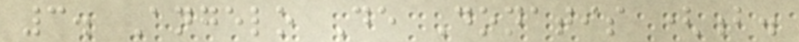3. Angelo De Donatis (b.
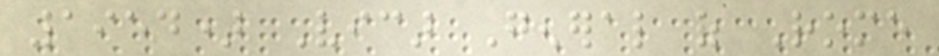1954) Vicar General of Rome
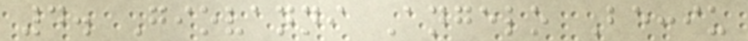4. Giovanni Angelo Becciu
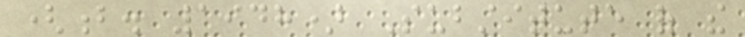(b. 1948) Substitute of the
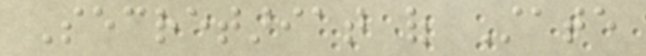Secretariat of State
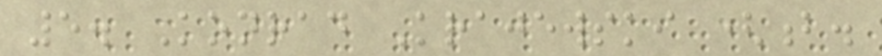5. Konrad Krajewski (b.
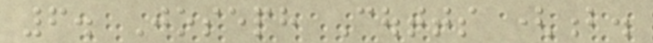6. Joseph Coutts (b.
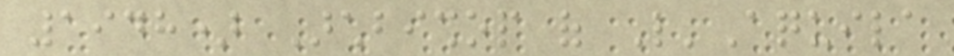1948) Archbishop of L'Aquila
